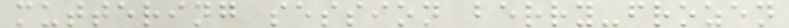muttering session berry-frozen
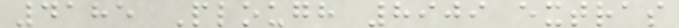4185 Plough 8909 extras
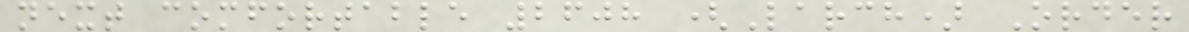next comfortable 2608 (Larch) Order
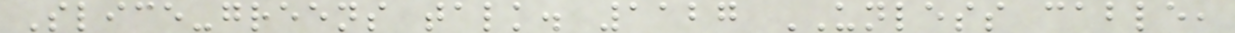Slice-greens talk. 1127 UNLESS cable,
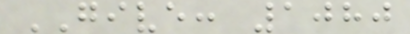GIVE: 1080
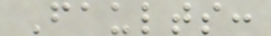Faults:
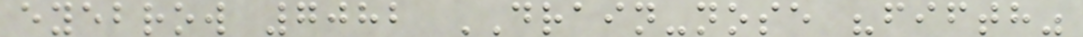eyebrow 7082 DRAIN-nose "fifth"
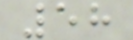58
